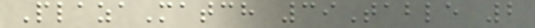PlazaMatch 39Table 2
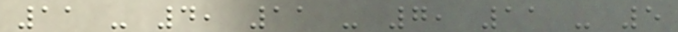11 - 4, 11 - 7, 11 - 5
